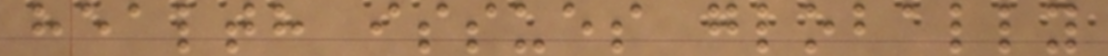health issues globally
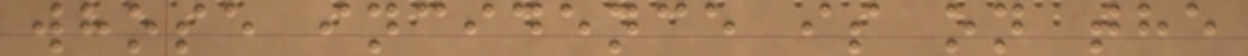whose incidence is on the
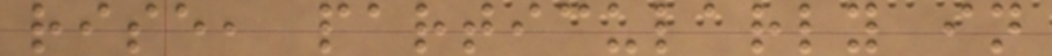rise, particularly in
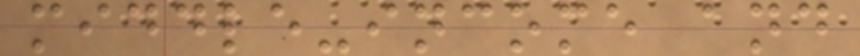middle-income and
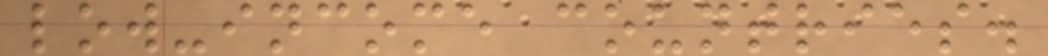low-income countries.
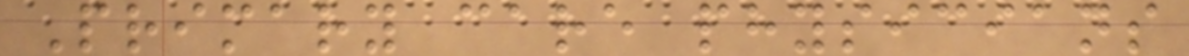Primary care physicians
